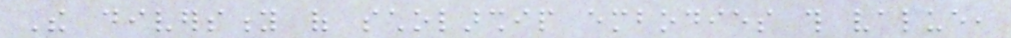The diversity of scholarship embodies this value,
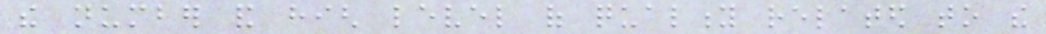the number and high level of quality related to the
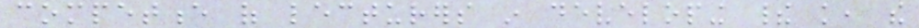competence of lecturers in developing their knowledge, the
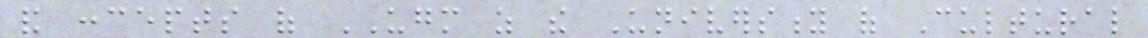and concepts of UGM as the University of Cultural
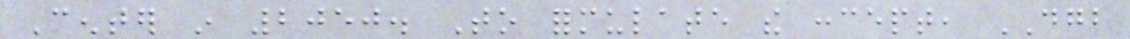Center in 2050. To formulate the concept, DGB
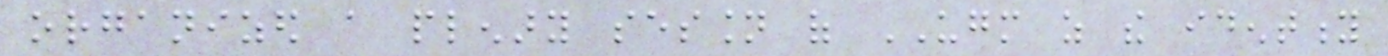organized a plenary session of UGM as the identity
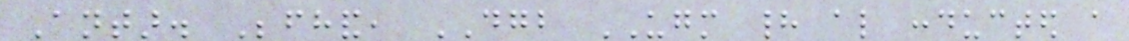Antar. Beforehand, DGB UGM had also conducted a
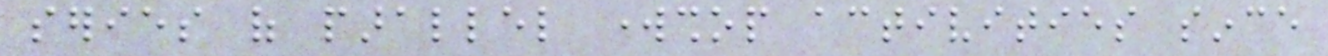series of parallel workshop activities since
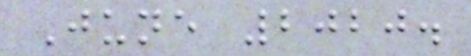June 2020.
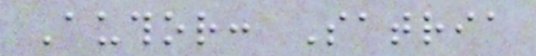Author: Satria
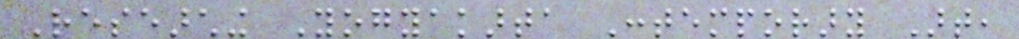Researching Yogyakarta Contemporary Art,
